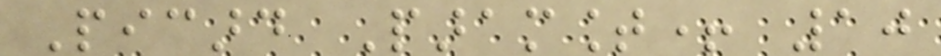Picard Paramount+ 10
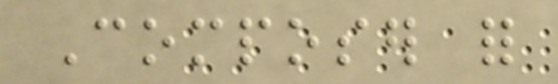Composer for
